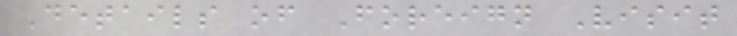Details of Foreign Visit
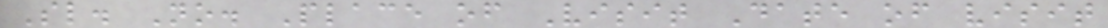Sl. No. Place of Visit Date of visit
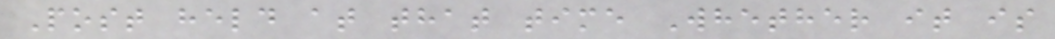Post held at that time Whether it is
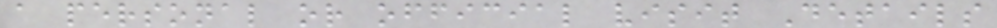a personal or official visit Details
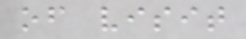of visit
